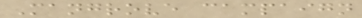Mangrove campaign
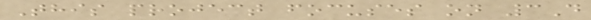This project focuses on 3D
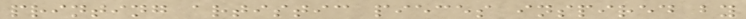printing artistic pieces inspired by
